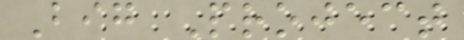Big Project
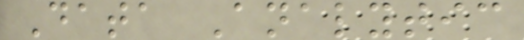Data Analytic
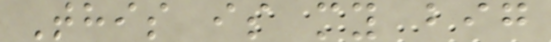This is my big
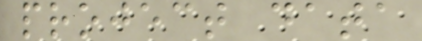project data
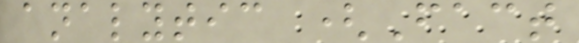analytic (Fact
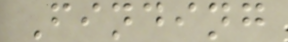Finding
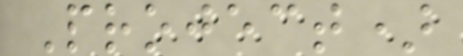Project)
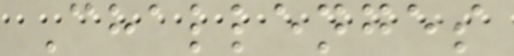Challenges
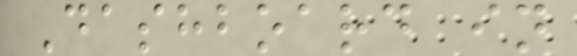Dashboard in
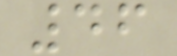46
